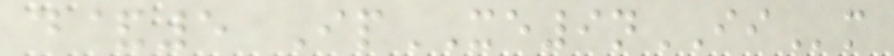d&5 IpXE9nIIm
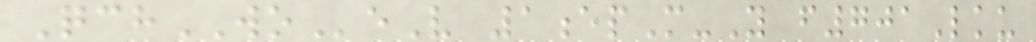QchWOeV 1epM-Y f701Lku
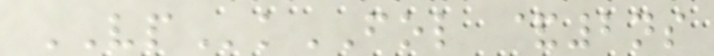VPkFOL &2ns
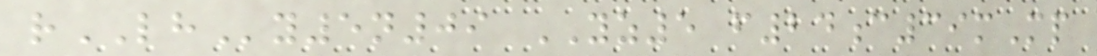rLHy5n09 YZ5 f24c39mMp
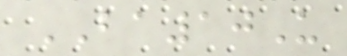BA10U
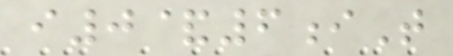i0&6iT
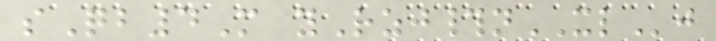sQb4M yRzj#nXLj
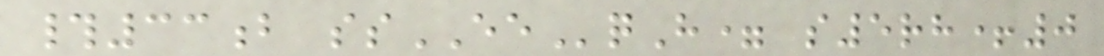#33b ssEEqH= s5rh+0
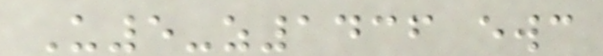U5-z1436 ewc
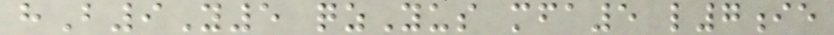hB9Y5 qzYus mfa5 l7ie
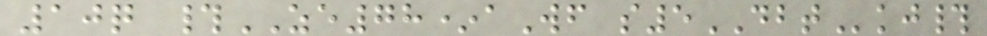10q #ZE78*aWf s5DBTkj#
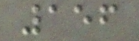156
